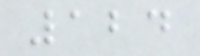124
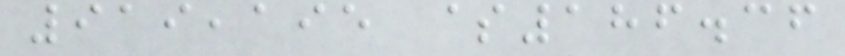919,195 $186.36
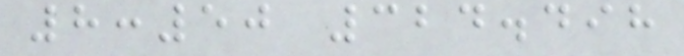8:50 324.498
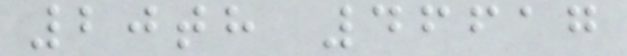20th 46617
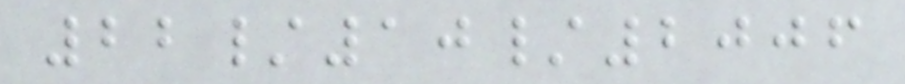22/10/2006
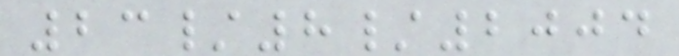23/8/2004
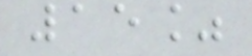15%
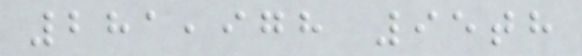281,978 95th
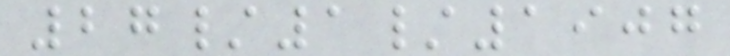27/1/1907
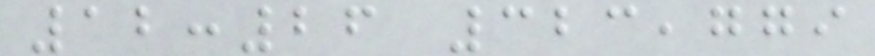12:26 323,779
